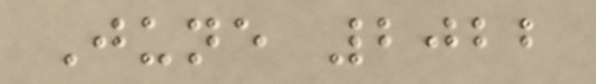June 2022
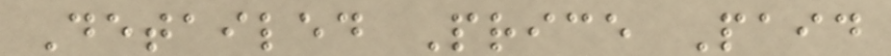Detailed Price Paid
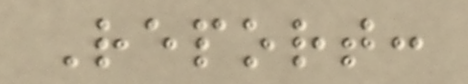Report:
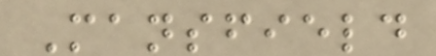Mansfield
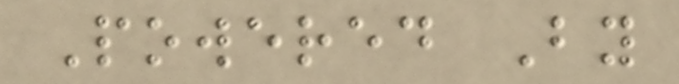Powered By
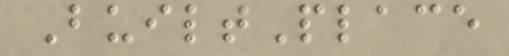BuiltPlace
